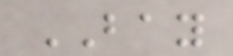BAY
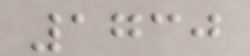1730
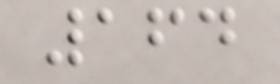164
